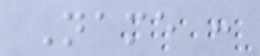Name :
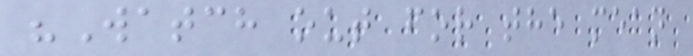"Watch out for the mean
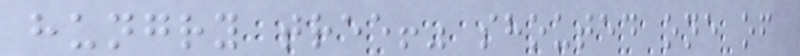hungry tree!" shouted one of
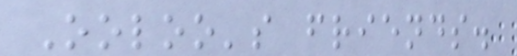Ooloo's friends.
